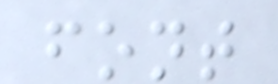font
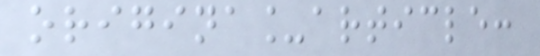origina_article:
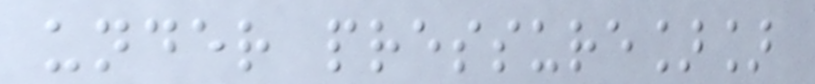under pressure]]
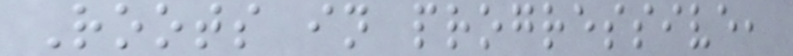Roots in progressive,
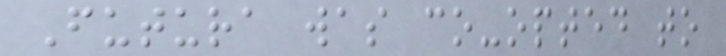Futura was co-opted to
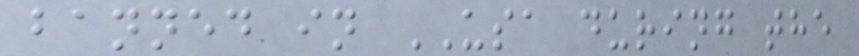banned in USA during the
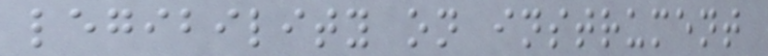legibility on instrument
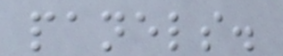panels.
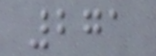271
